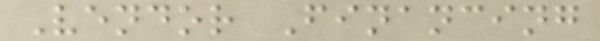Vendor Financing
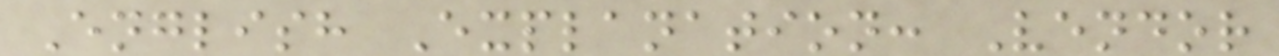English Explanation: Vendor
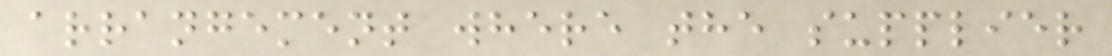arrangement where the supplier
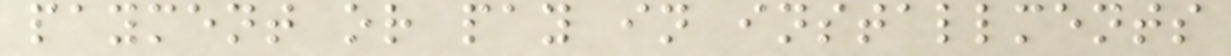payment or pay in installments
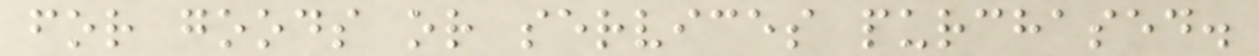for goods or services purchased.
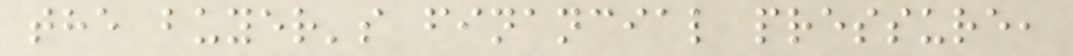the buyer's financial pressure,
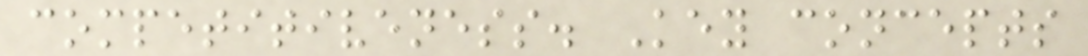competitiveness. Key concepts
